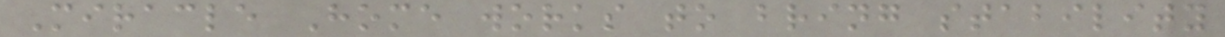Miracle Home works to bring stability
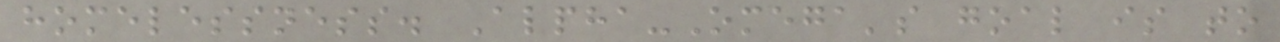homelessness. Alpha-Omega's goal is to
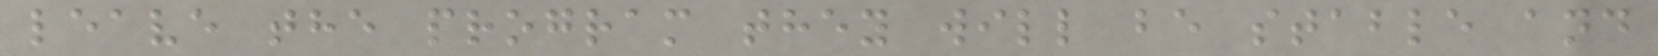leave the program they will be stable and
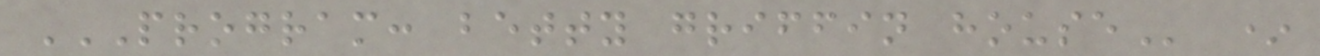PROGRAM: BETTY GRIFFIN HOUSE *
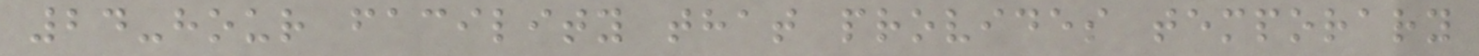24-hour facility that provides temporary
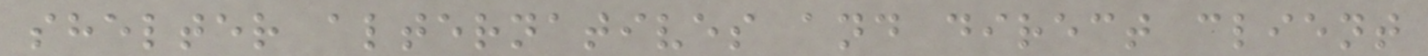shelter alternatives and direct client
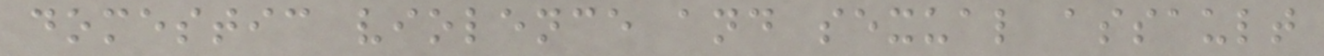domestic violence and sexual assault
